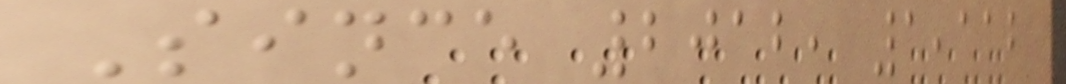Since 2012, 1,112
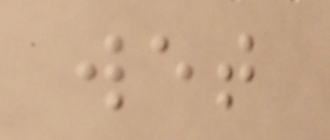wet
